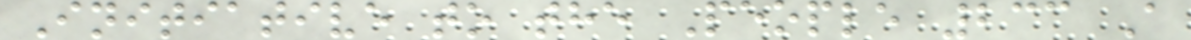Initiative to the People 233 A
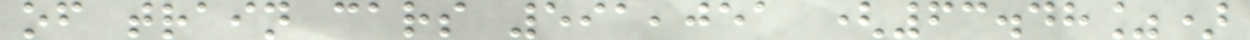of train cars 591,051 (63.48%)
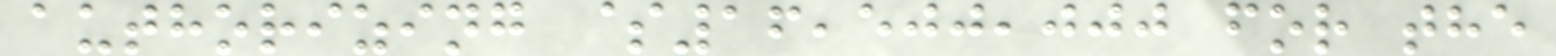authorizing $16,500,000 for the
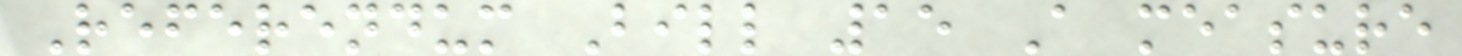Referendum Bill 15 A measure
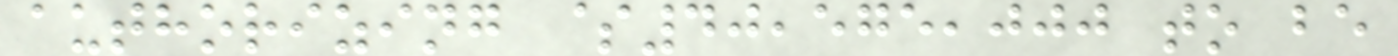authorizing $40,575,000 to be
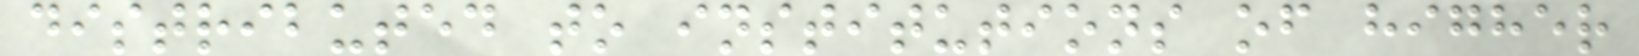distributed to institutions of higher
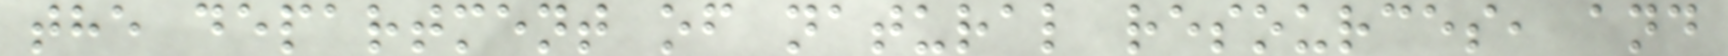the department of natural resources, and
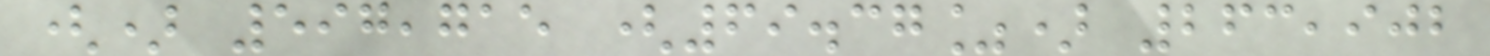() 597,715 (69.37%) 263,902
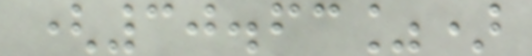(30.63%)
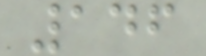146
